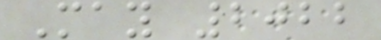May 2022
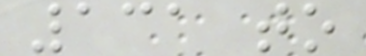131 to
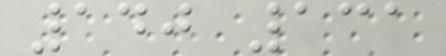140 131
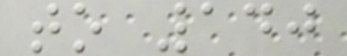to 140
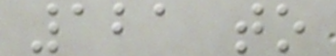121 to
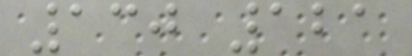130 121
